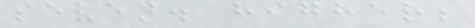seven. higher;
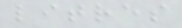litres
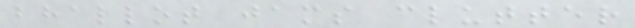bhallot jams clutter
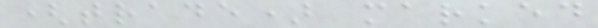(trade) marked
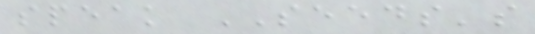speak SEEDS's
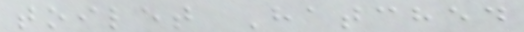toilet Hatched
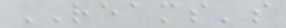REAMS's
